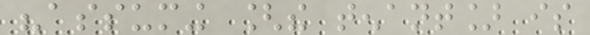"assuming [the tenant] is
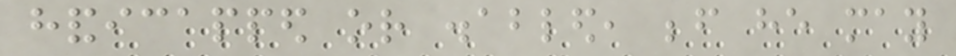handicapped or disabled, before he may
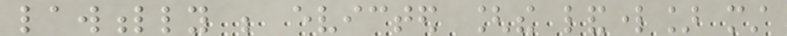lawfully be evicted [the landlord] must
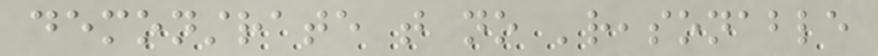demonstrate that no 'reasonable
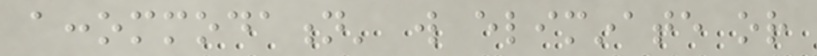accommodation' will eliminate or
